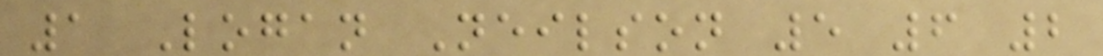1 Logan Neilson 5 6 2
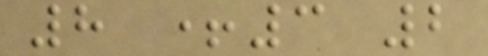8 +3 2
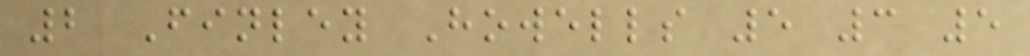2 Finley Howells 5 3 5
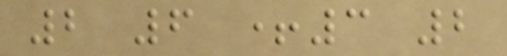2 6 +3 2
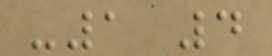-1 4
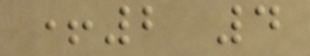+2 4
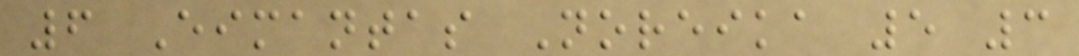6 Eimantas Noreika 5 3
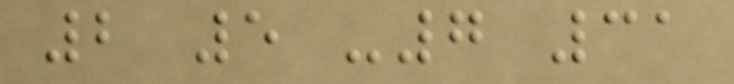2 5 -7 31
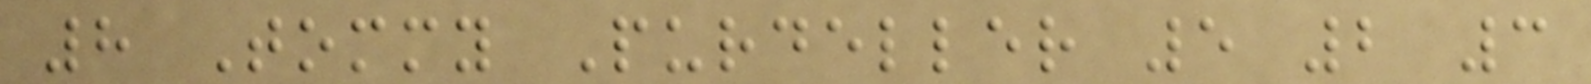8 Tommy Purdeller 5 2 3
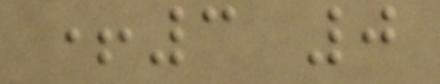+3 0
